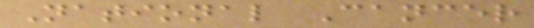National Cancer
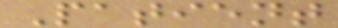Patient
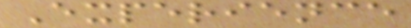Experience
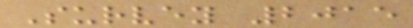Survey 2015
